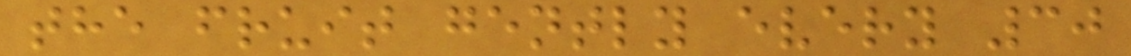the fruit gently every 30
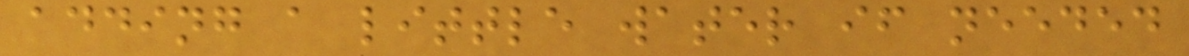adding a little water if needed
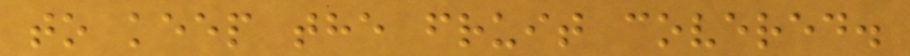to keep the fruit covered.
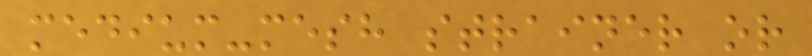medium-mesh strainer or
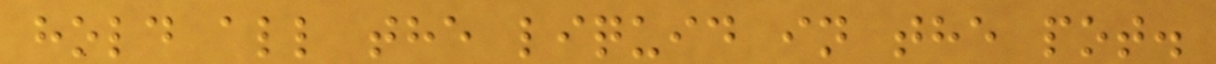hold all the liquid in the pot.
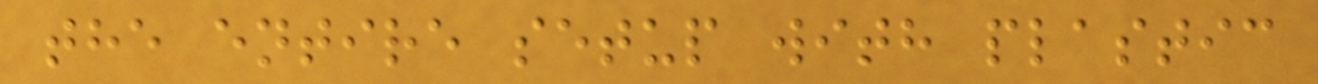the entire setup with plastic
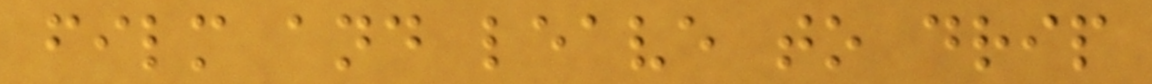film and leave to drip
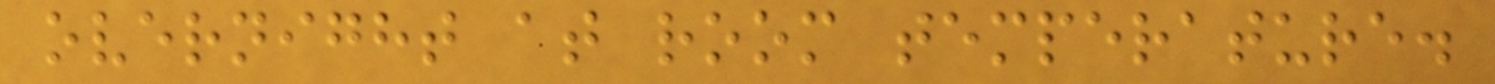overnight at room temperature.
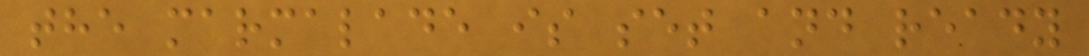the marmalade is set and ready
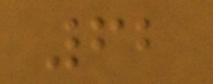62
